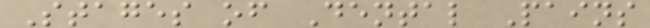Stages of Dental Pains
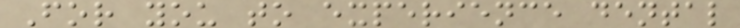For you to experience dental
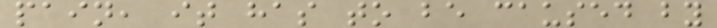pain, it has to be caused by
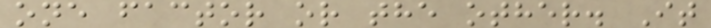one factor or the other. It
